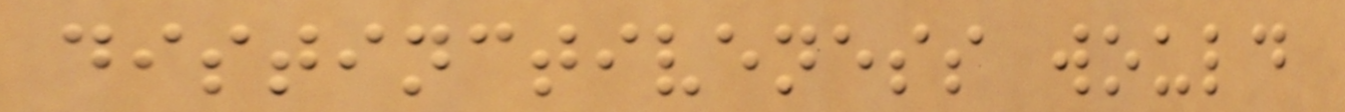distinctiveness would
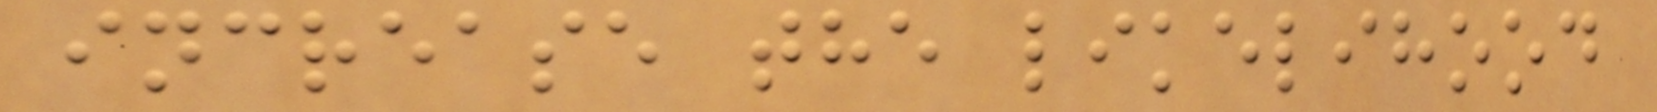increase the likelihood
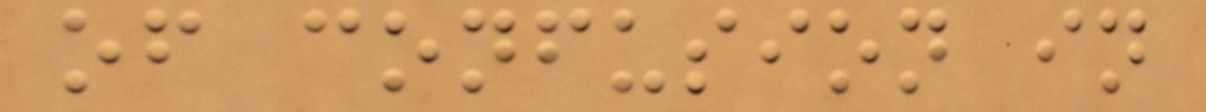of confusion in
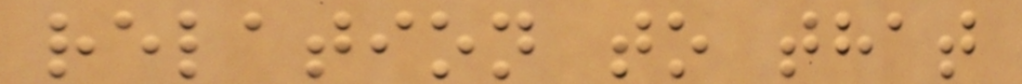relation to that
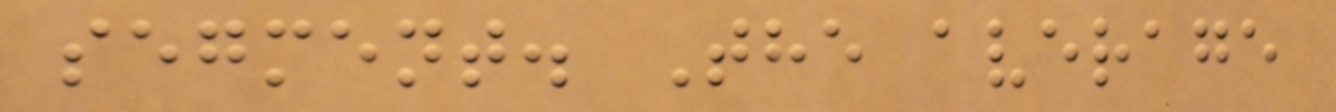segment. The average
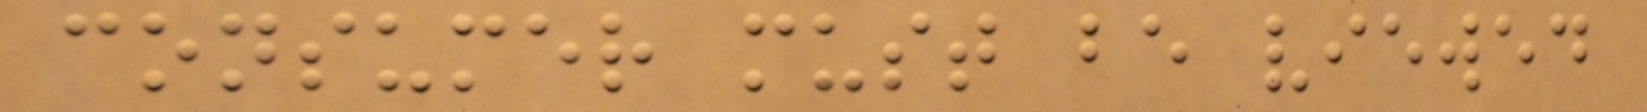consumer must be viewed
